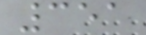351
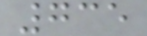735
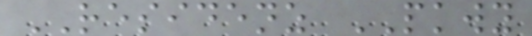RESIDENZ PKWY
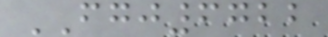FGJ6722
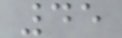45
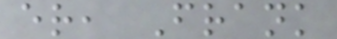er, Frank
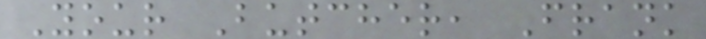Your Butcher, Frank
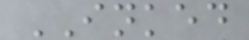INKED
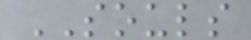SOULS
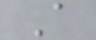A
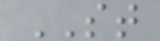ST
